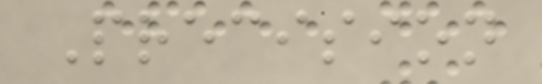Precision
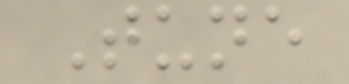Tune
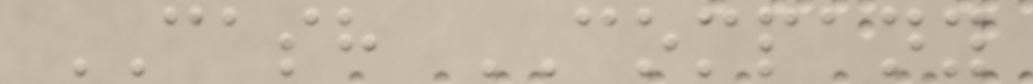CASH COMPANY
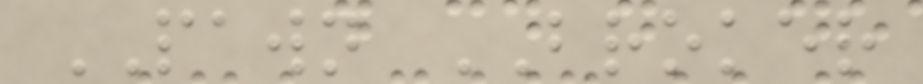PAWN BROKER
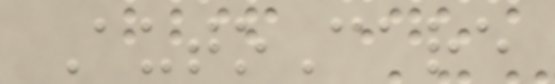AutoCare
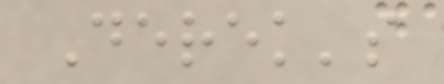Derek's
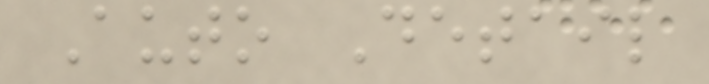Auto Detail
